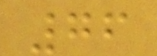76
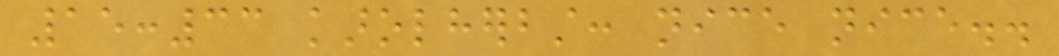15:33 karolherbst: nice nice..
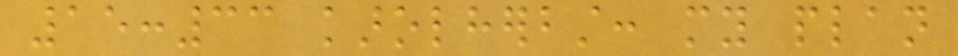15:33 karolherbst: my plan
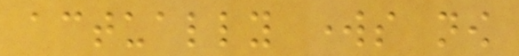actually works now
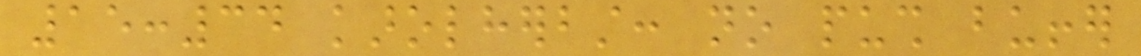15:34 karolherbst: no push buffer
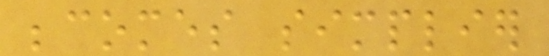becomes simplier
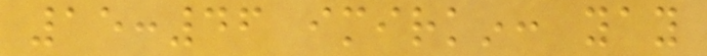15:46 imirkin: yay
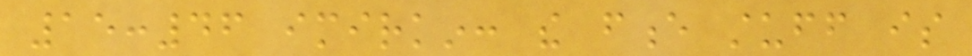15:46 imirkin: the fence stuff is
